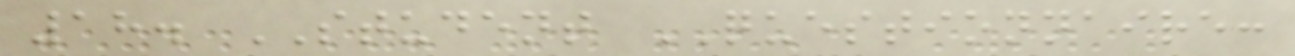18. STUDENT QUESTIONNAIRE:
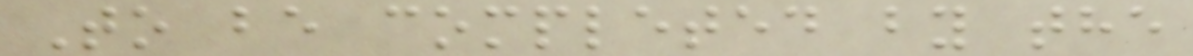To be completed by the
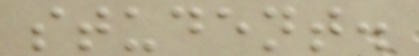student.
